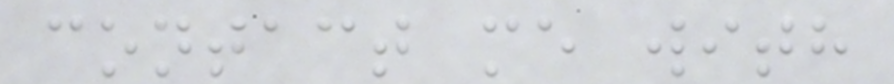contact me with
